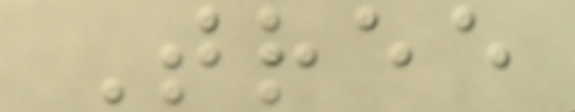Tree
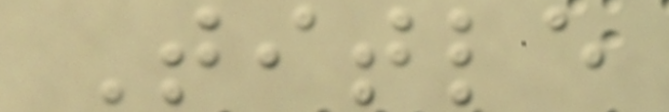Title
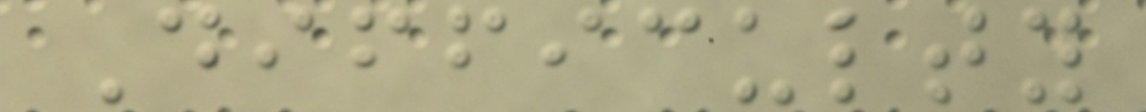Difficulty
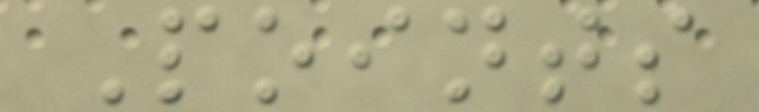Points
